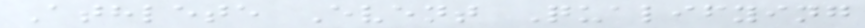Athlete Event Qualifying
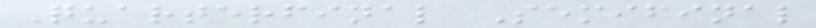Quarterfinal Semifinal
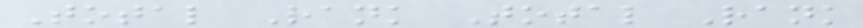Total Rank Total Rank
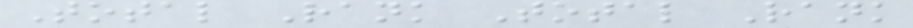Total Rank Total Rank
